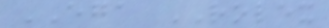EGA ROLEX
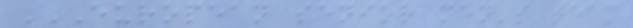EUROPEAN SENIOR MEN'S TEAM
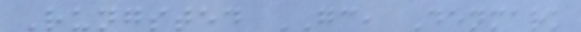Rungsted GC, Denmark
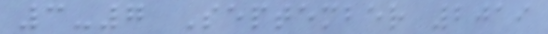3-7 September 2019
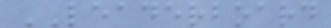LEADERBOARD
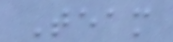Team
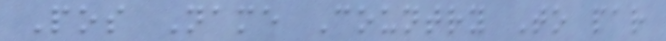Pos Name Country To par
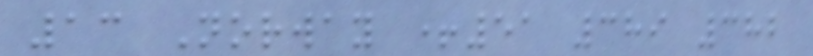13 Norway +51 389 382
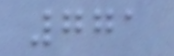771
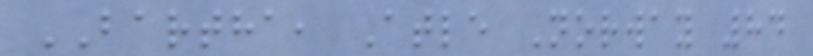BARTHA, Atle Norway 84
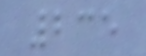235
